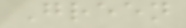Green
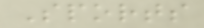Sports
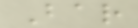Bar
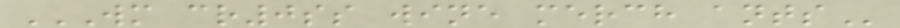WM CR0SS WINE MERCH ANTS
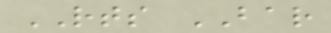RTS BAR
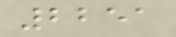2251
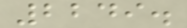2249.
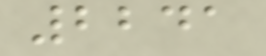2241
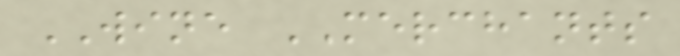WINE MERCHANTS
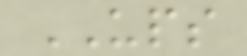UPS
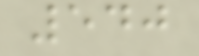540
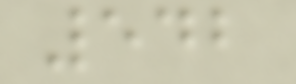542
